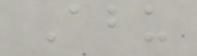Abu
